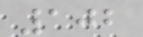102
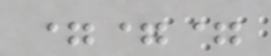===
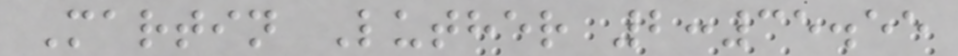Martin Luther 2:35.55
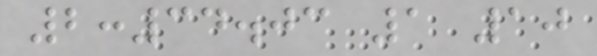2:34.03 1 10
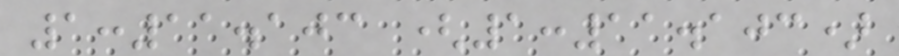1:11.103 (1:11.103)
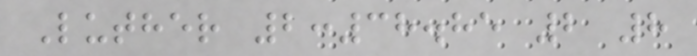Luther 2:38.85 2 8
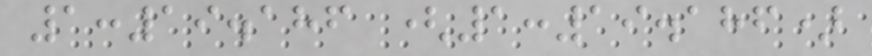1:19.186 (1:19.186)
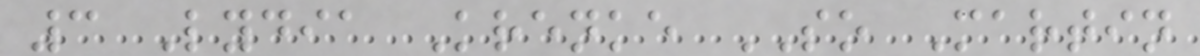3 Lydia Krenke SO Martin
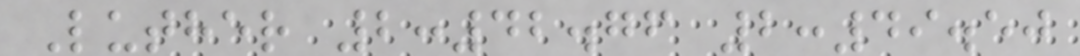Luther 2:42.76 2:49.50
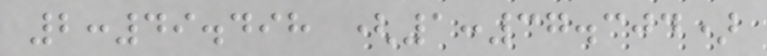2:49.498 (1:37.304)
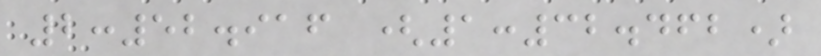2:52.916 (1:32.462)
